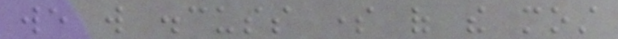we will discuss some of the most
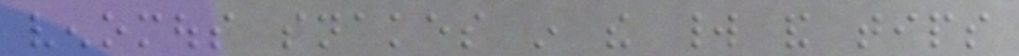venomous snakes in the world and tips
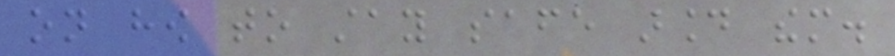on how to stay safe around them.
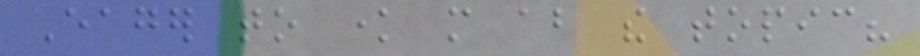Eager to know more about the topic?
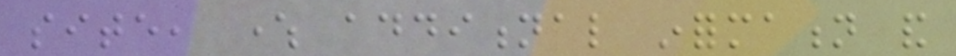site, where additional information and
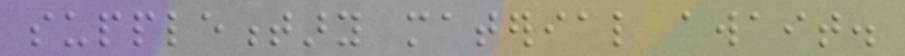supplementary material await.
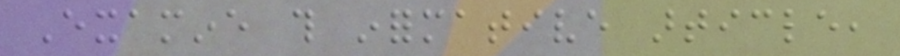Examine this informative article,
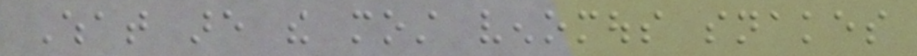What are the most venomous snakes
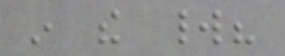in the world?
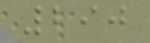290
